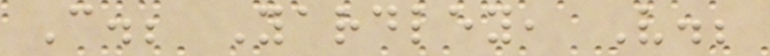C.; Yardley, V.;
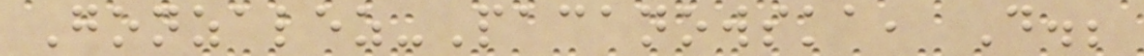Gonzalez-Pacanowska, D.;
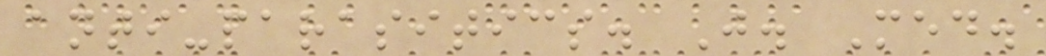anti-parasitics. J. Med.
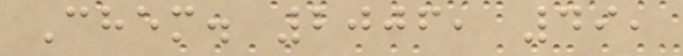Chem. 2006, 49,
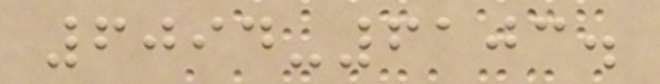6094-6103.
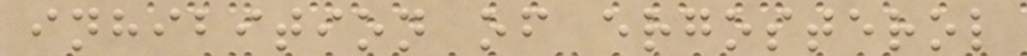inhibition of ergosterol
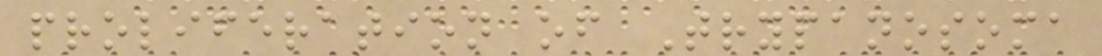proliferation of Trypanosoma
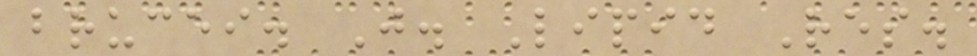brucei. J. Lipid Res.
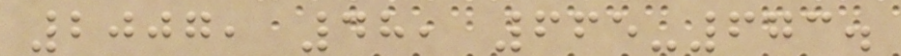2007, 48, 665-673.
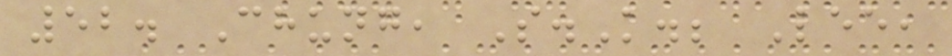52. Chung, S.K.; Lee,
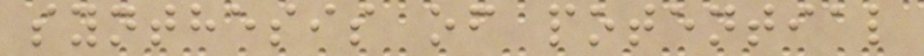synthesis of potential
